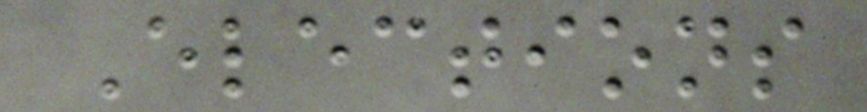Elections
